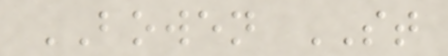BOWEN ST
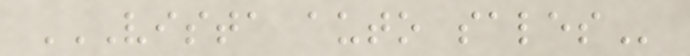VISTA AUTO SALES
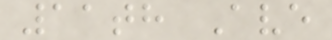11th Ave
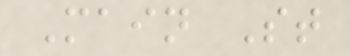Main St
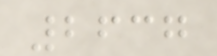2637
